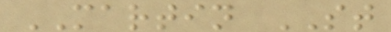MARTIN ST
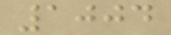1004
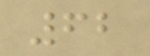62
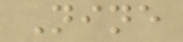Nine
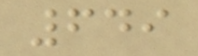649
